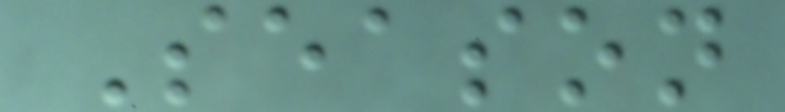Season
